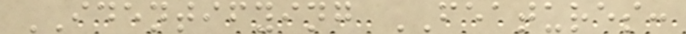IDENTIFYING FEATURES:
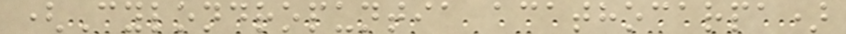(Cylondropuntia acathocarpa)
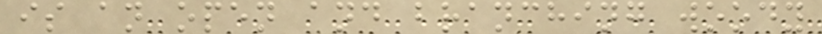is an open and branching woody
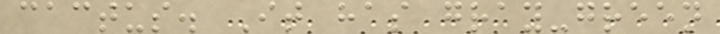cactus. It has gray-green
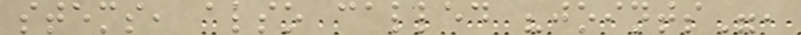stems, also called "joints",
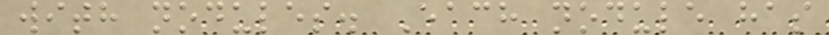with nodules. Each nodule has
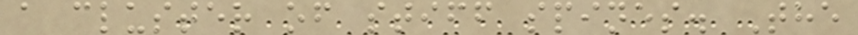a cluster of stiff spines. The
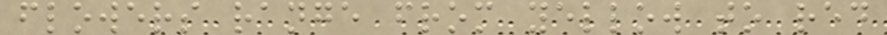flowers range from yellow to red
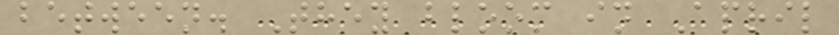between. They bloom in April
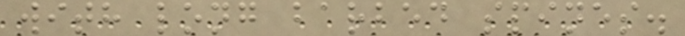with long barbed spines.
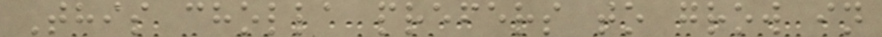This cholla prefers to grow in
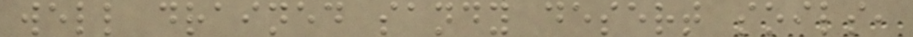well drained sandy desert soils,
